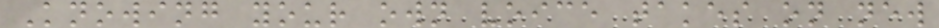Knowing your own voice takes on new
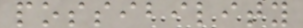possibility
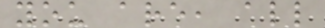you are, all
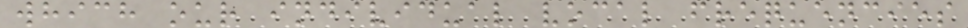which our individual vocal frequencies
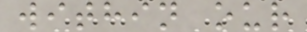within our
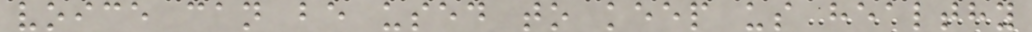voice can be used to keep us healthy
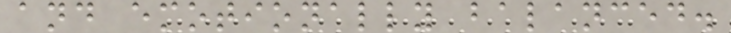and emotionally balanced.
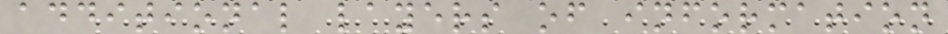additional layers of information
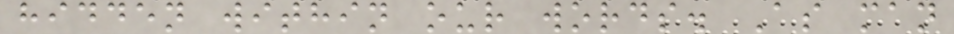hidden within our words. As man
